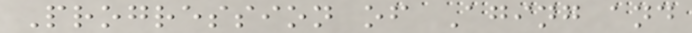Progression of Aging and
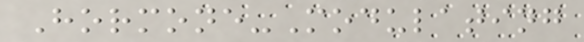Hormone-Modulating
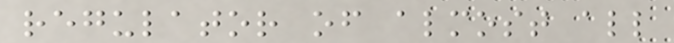regulator of almost all
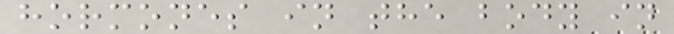hormones in the body in
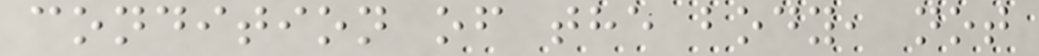condition of the body, not
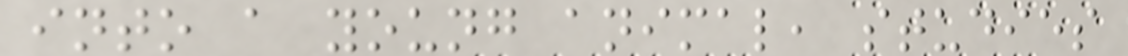into a young animal, studies
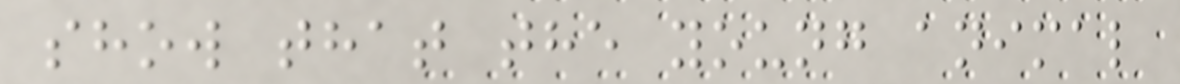show that the young animal
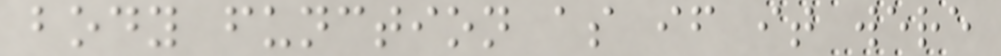body function as if it were
